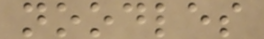noodles
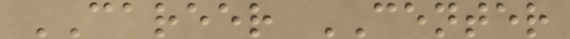CAREER CENTER
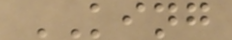KING
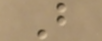B
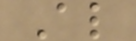Al
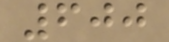600
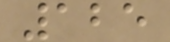125
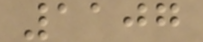1107
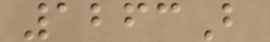1263B
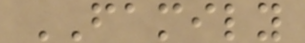FAMILY
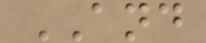AND
